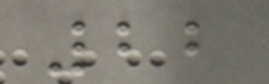22
